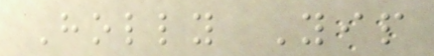Holly Yip
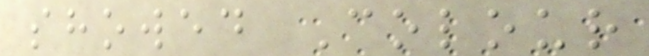showed Colour
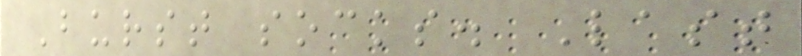Burst socks. Last
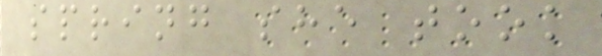spring she took
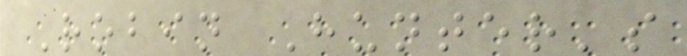Robin Hunter's
